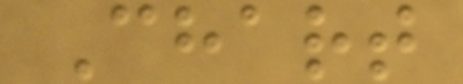Chart
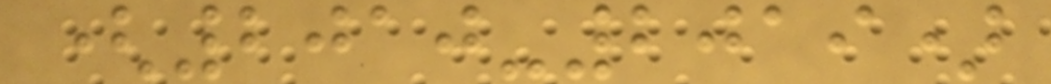(2010-2019)
